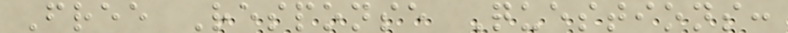Free Response Questions:
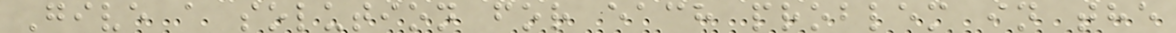Give a solution for each problem in the
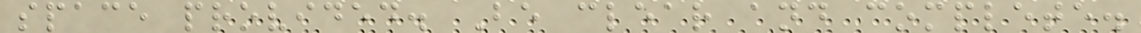space provided. Be clear and complete.
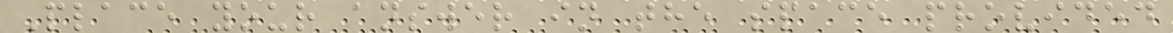Place your answer in the space provided
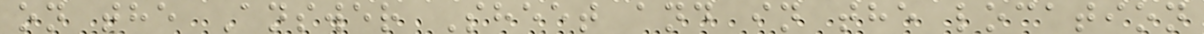on the Answer Sheet and in the location
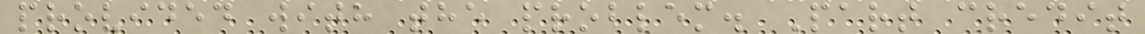provided with the problem. Part credit
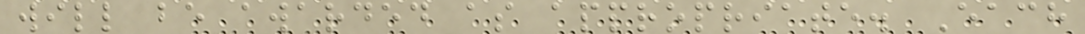will be awarded as appropriate. Each
